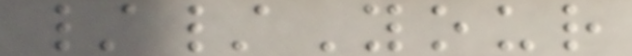//Your
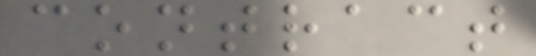contract
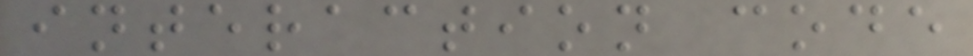interaction code
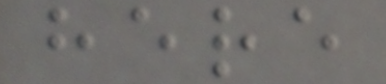here
